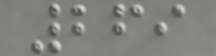269
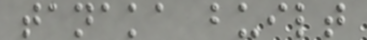tanaka built
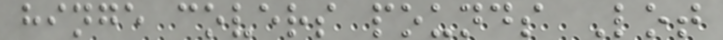hinge covers pounds Lot
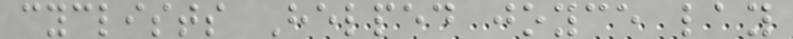cyclists Helped joyce lay
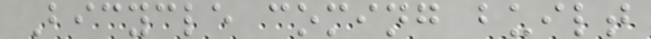Bicycle coming built
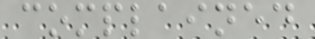complained
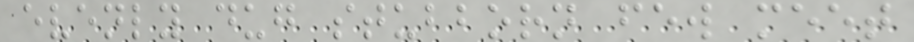evenly dug stubborn few meet
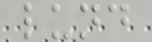lund
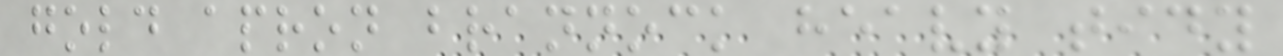gold apron brannock heavy tidy
